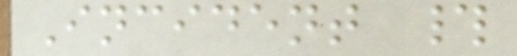Incident #
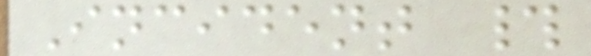Incident #
